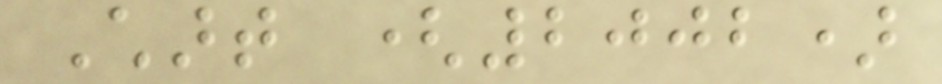Chart (2002)
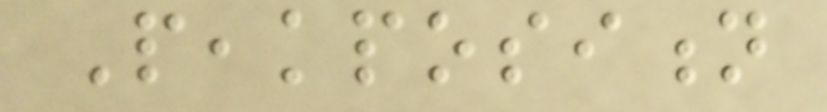Peakposition
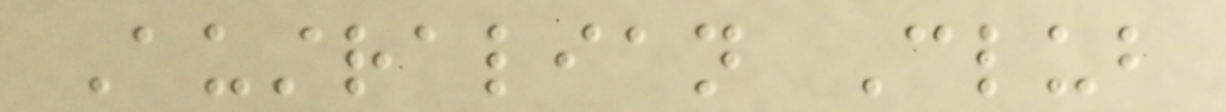Australian Club
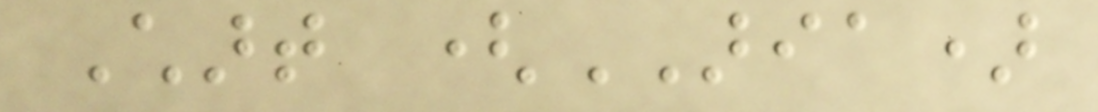Chart (ARIA)
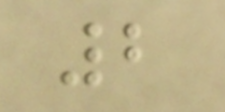2
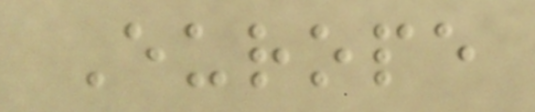Europe
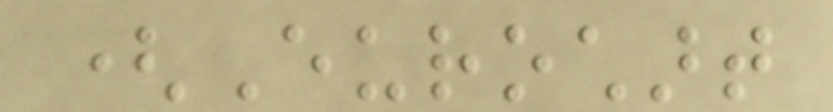(Eurochart
